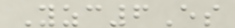Yzc6Es
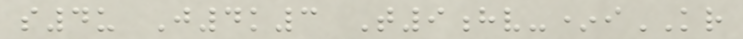s4u J4k3 T9hv-*iKR
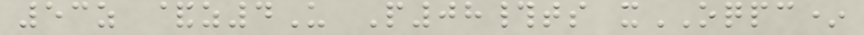53z &z4U P08#ts xOQPC*
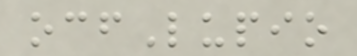ocfLupio
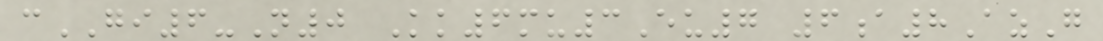cGI6-N0 Kk6mu3Eu7 6a8AzG
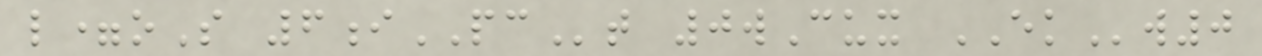l=oS 6iPCt 0wCux EKw0
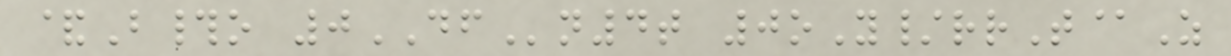&B#o 0DFn4t 0oY/rrT@Z
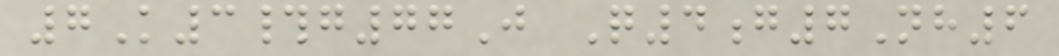7K3#g77J Q4g7Nh6
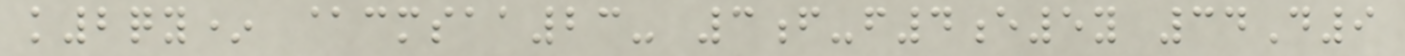k2qy* @cmsaa23- 3f-f4e5y 34D9
